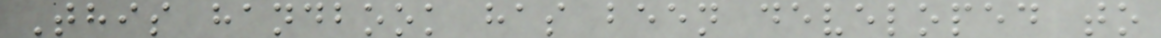This handbook has been developed to
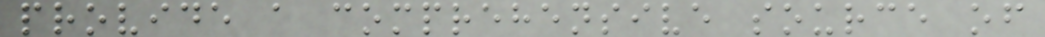provide a comprehensive source of
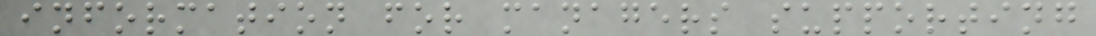information for managers supporting
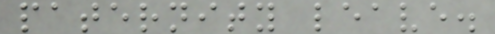paternity leave.
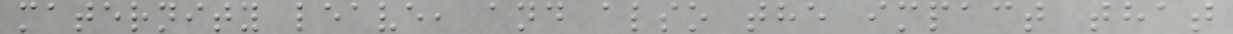maternity leave, and also the impact that
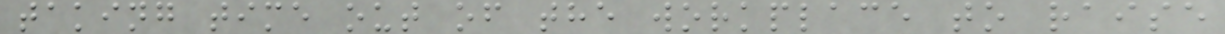taking time out of the workplace to raise
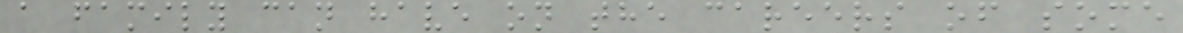a family can have on the careers of some
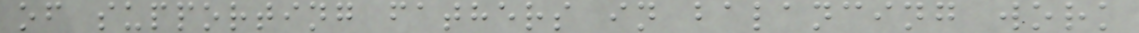of supporting fathers in balancing work
